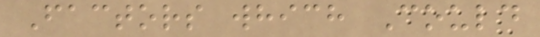Factors which Could
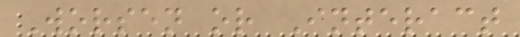Worsen or Interact
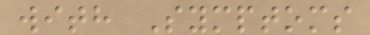with Symptoms
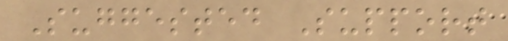Suggested Support
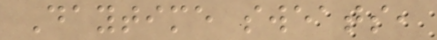Daytime sweats,
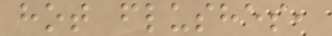hot flushes,
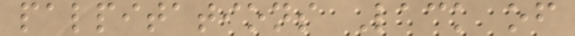palpitations Lack of
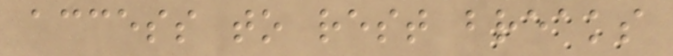access to rest breaks
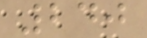240
